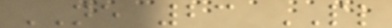NE 23 PL
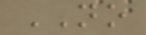NO
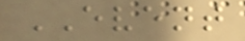EVENT
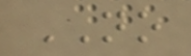NO
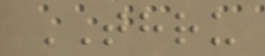THRU
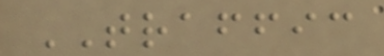TRAFFIC
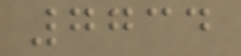7734
